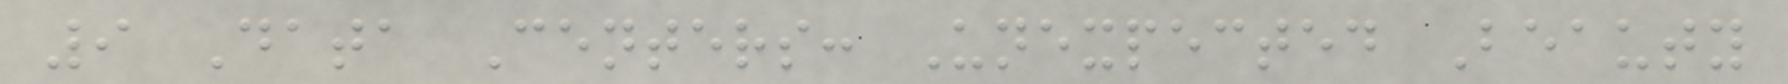9 Data Centers: Unexpected Beauty
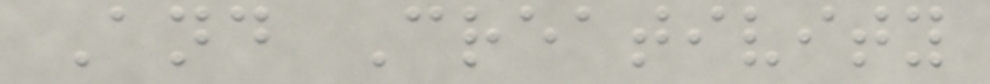And Creativity
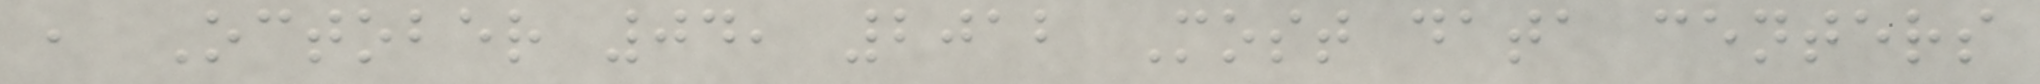, October 04, 2012 Most data centers
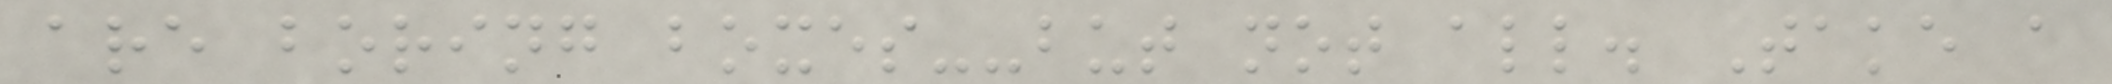are boring boxes--but not all. Take a
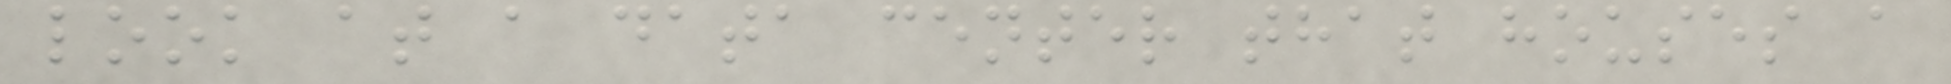look at a data center that houses a
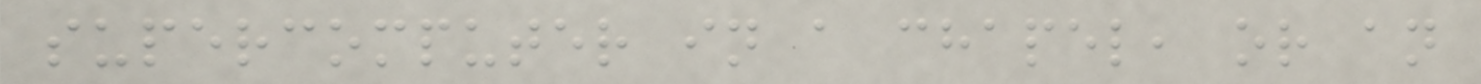supercomputer in a chapel, or an
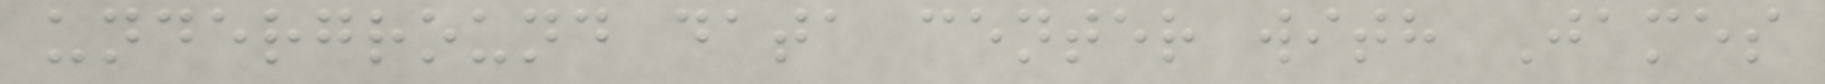underground data center with James
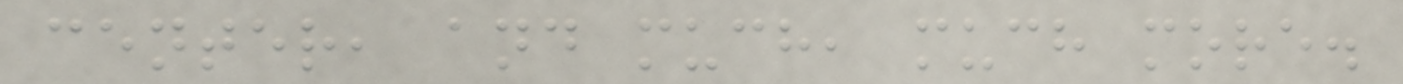center, and much, much more.
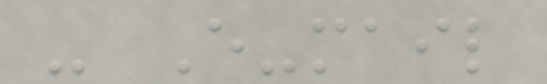- E-mail
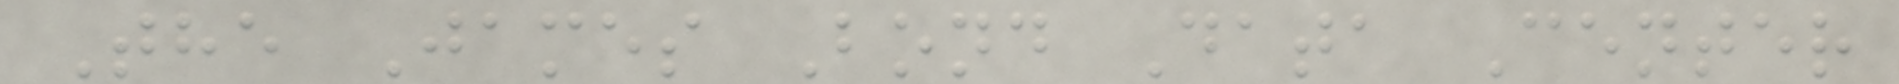The James Bond Data Center
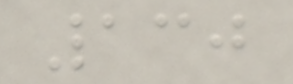130
